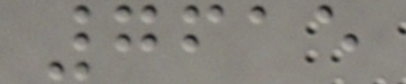7615
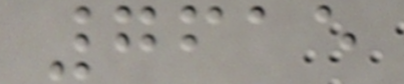7615
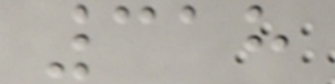318
